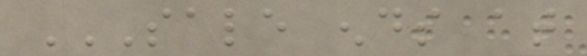SALE ENDS AT
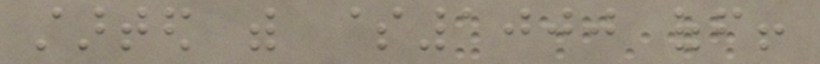started with $1000 off!
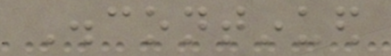Discontinued
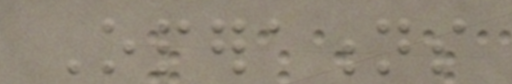Operations
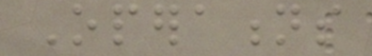Operations
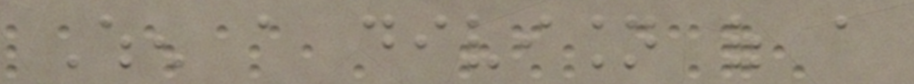When a division of a
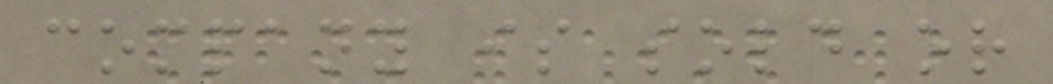company is sold or
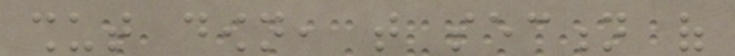shut down, that section of
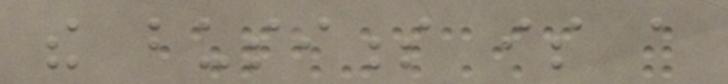the business is a
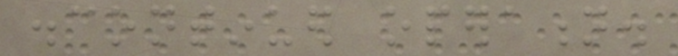discontinued operation.
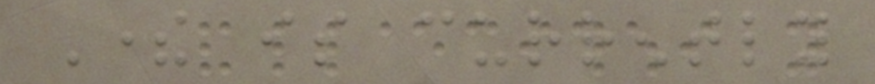There is currently
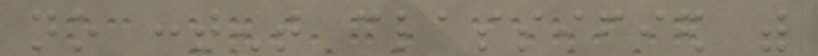no content classified with
